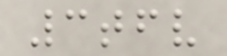3tfv
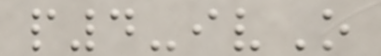p4-ivO
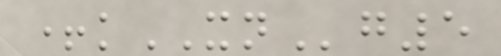+kXNg5
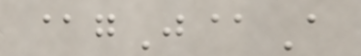@gJ@A
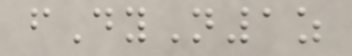fDyN1z
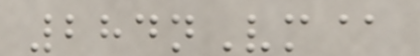284nVm@
